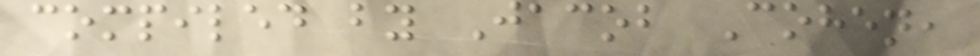compiled by Jacob Cohen,
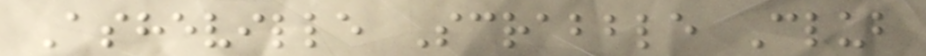Asheville Scrabble Club
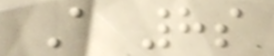A 8s
